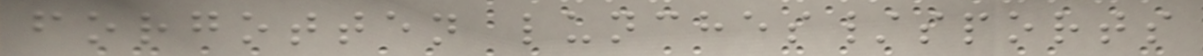forgotten lunches/sports
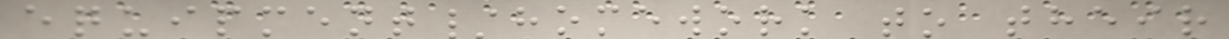equipment/homework to their
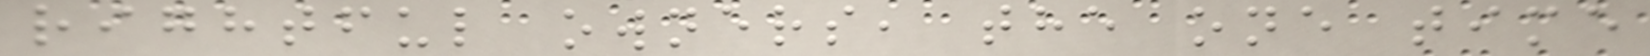rightful owners, the one time
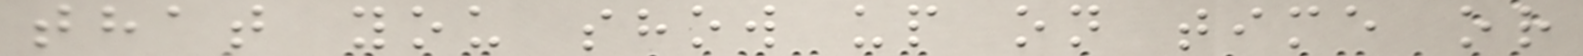that you show up on time or
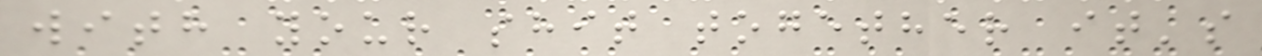with your shit together it's
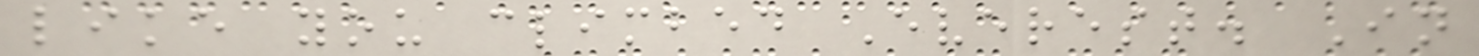like you climbed Everest. In
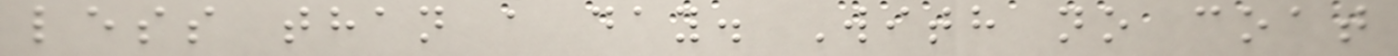less than a day. With no coat
